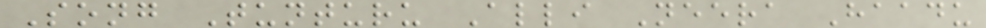Song Tunturu Alli Neera Haadu
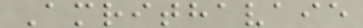Amrithavaie
